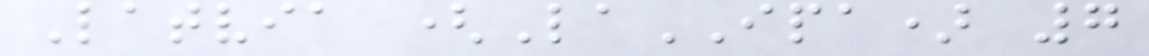Latvia (LaIPA) 7
